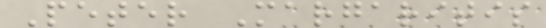Peter Margaritis
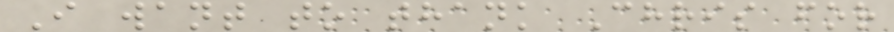I want to thank Chris for
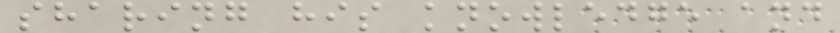sharing his knowledge and
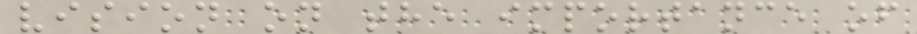vision on the importance of
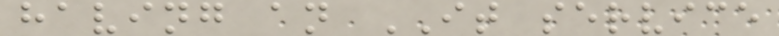having an IT service
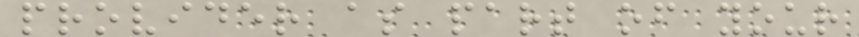provider as part of your
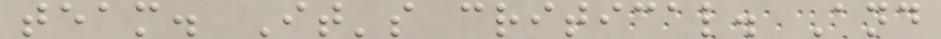team. It's critical. And
